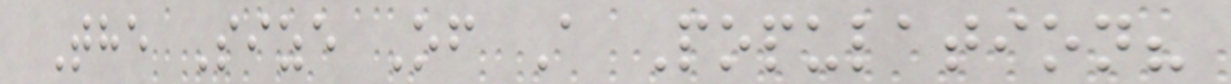The Size Of A Population?
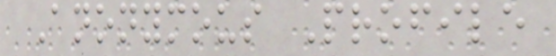Anonymous Profile
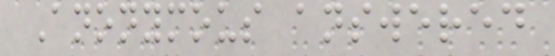Anonymous answered
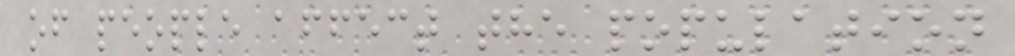of people affect the population
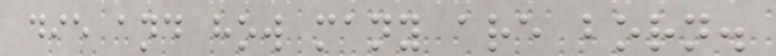die and how many are born.
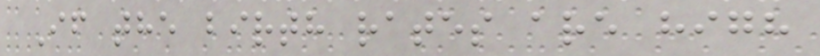If the birth rates are high
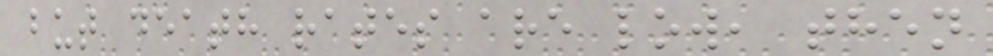but death rates are low, then
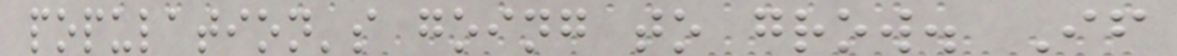population's going to grow. If
